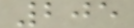205
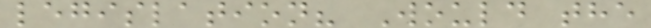legislation? Would the
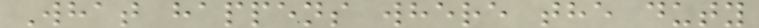What happens where the duty
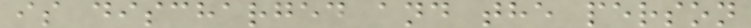is discharged and the person
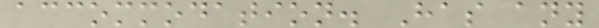accommodation. Has any
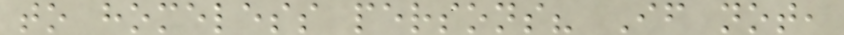to homeless persons? If not,
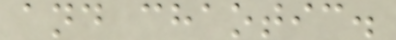and chaotic.
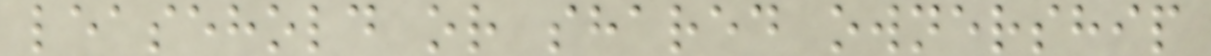leasehold or shared ownership
